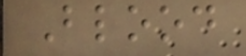Blood
